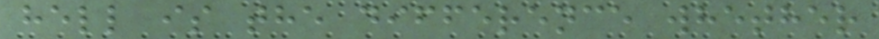hell is the difference whether
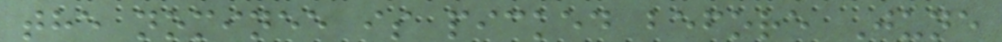the nominee is picked before June
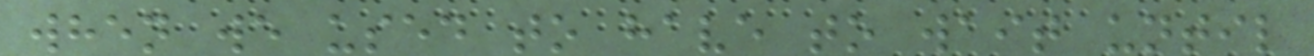when we used to have to wait until
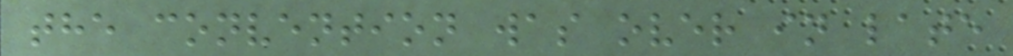the convention was over in late
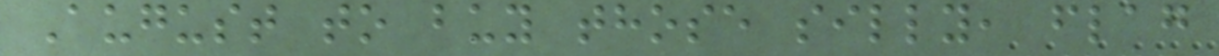August to buy those silly, flag
